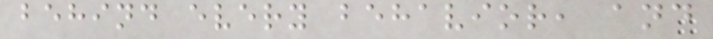behind every behavior, and
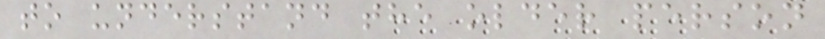to understand the older person
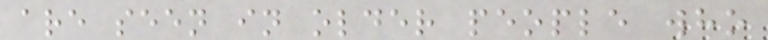are seen in older people who
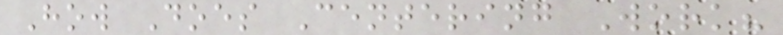How Does Centering Work?
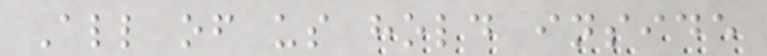All of us hold inside
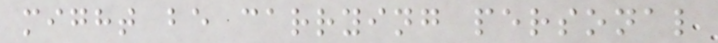might be carrying personal
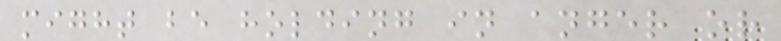might be holding in anger or
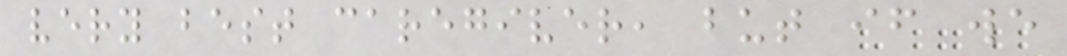very best caregiver, but if we
